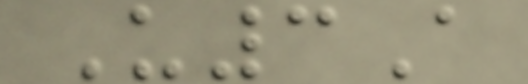U3A
